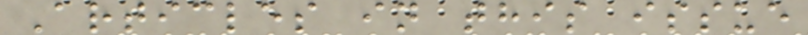Articles in this issue
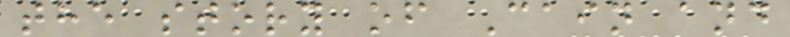the story of Cain and
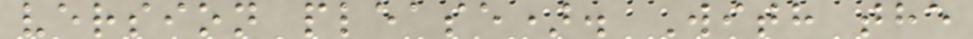version please). With the
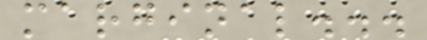marginal...
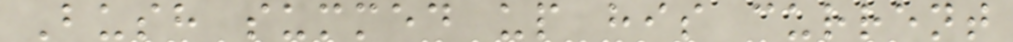Bush summed up his current
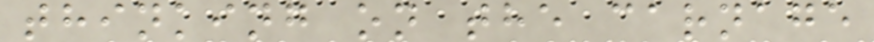thinking on the carnage
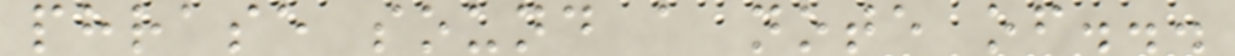phrase sound a note of...
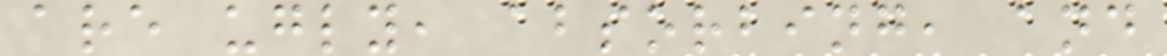are ugly, absorbing, and
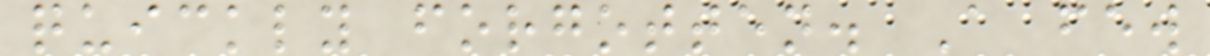quickly forgotten. A few
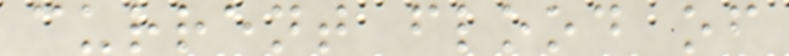current flood of
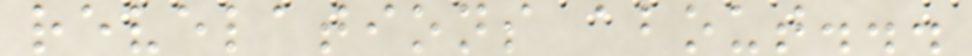revelations about...
